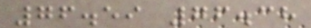76.59 76.38
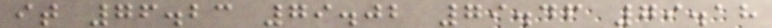it 76.23 79.02 79.46 79.18
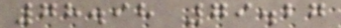78.98 79.27
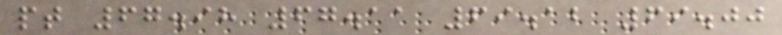pt 67.98 67.11 69.12 69.00
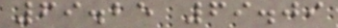69.25 69.09
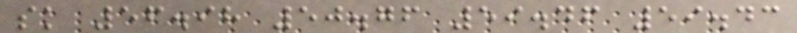sk 56.98 50.76 59.46 59.43
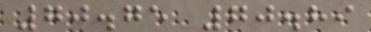70.75 70.89
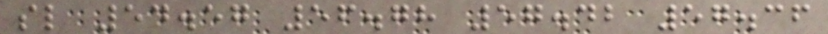sl 54.57 56.78 57.42 57.36
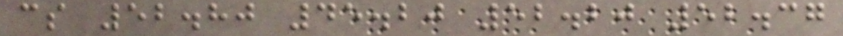cs 52.80 45.20 52.20 52.37
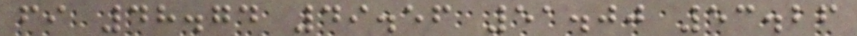fi 48.74 49.56 51.00 53.26
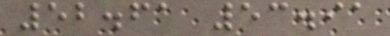52.61 53.91
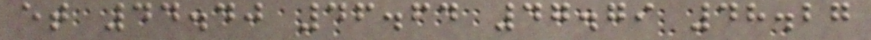et 44.40 46.64 47.79 48.27
